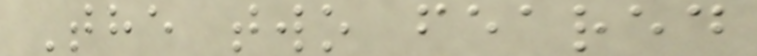The two feared
